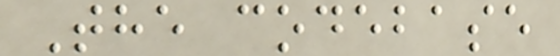The codebase
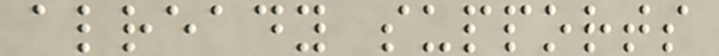already supports
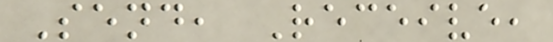Send, Receive,
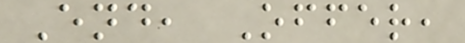End, Offer,
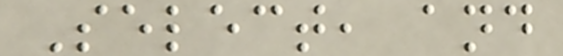Select, and
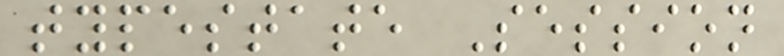typestate Session
